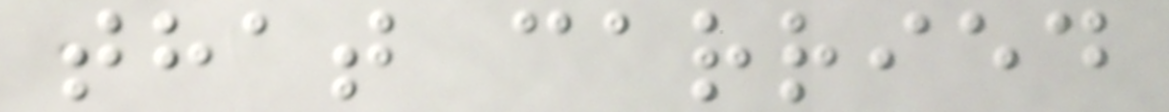that carried
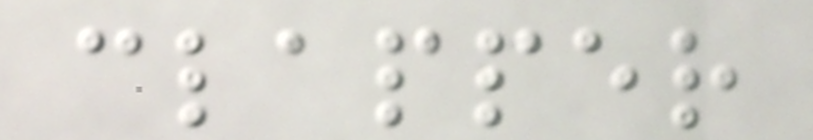clapper
